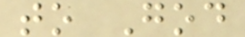to God
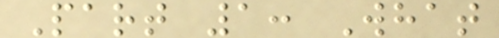Part 1: What
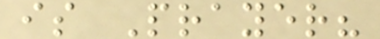is Prayer?
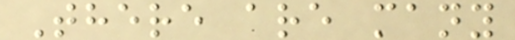There are many
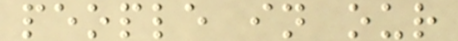people in our
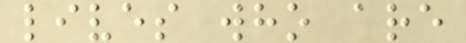lives who are
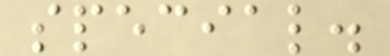special.
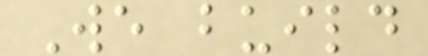We build
